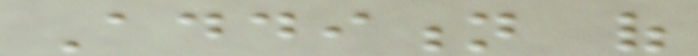Addition of
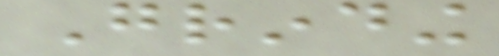Grinding
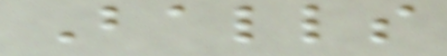Balls
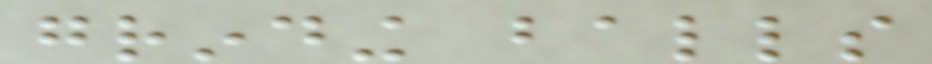grinding balls
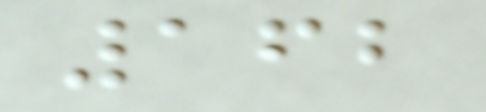162
